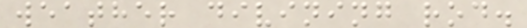weather divining rod.
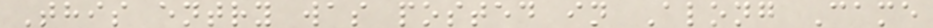This entry was posted in Along Came
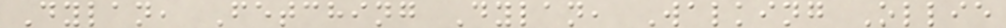Dylan, Fetching Dylan, Walking Ollie
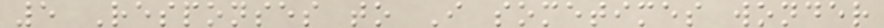5 Responses to I sometimes wonder
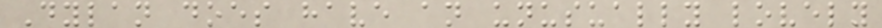Dylan does have an unusually lovely
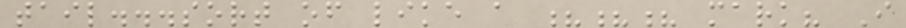tail...sort of like a ??? mark? I
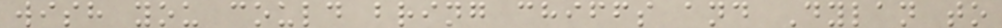wish you could bring chiffs and Dylan to
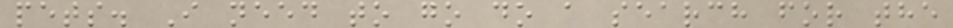pets. I need to go do a search for the
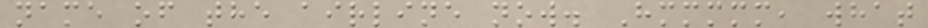name of the airline now. Hmmmmm, what
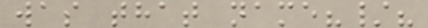was that name?/?
